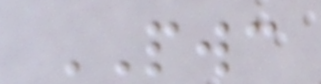PWC
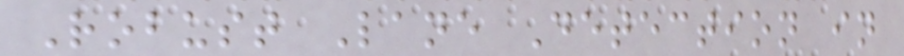Robust Lane Detection in
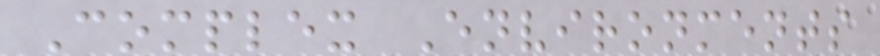Complex Environments
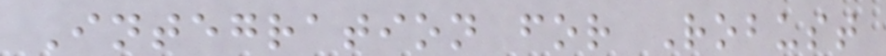Integration for Robust
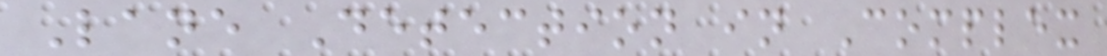Lane Detection in Complex
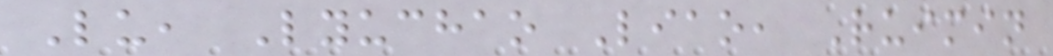Lu, Lyuchao Liao, Ruimin
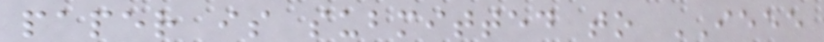paper is submitted to IEEE
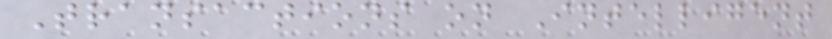Transactions on Intelligent
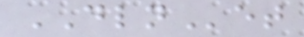DLNet
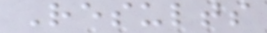Results
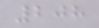208
